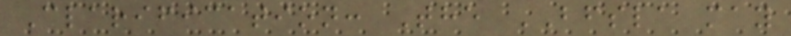Clarification: The BFSLA may
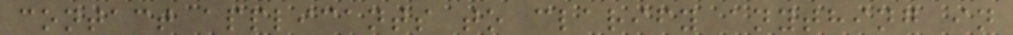contact applicants to clarify anything in
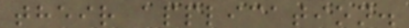their application.
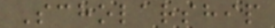Scholarship
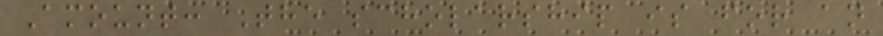Amount: The scholarship is for an
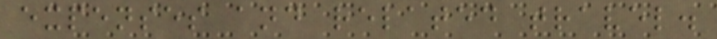expenses and related travel.
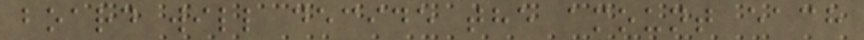board will decide the amount each
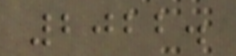2022.
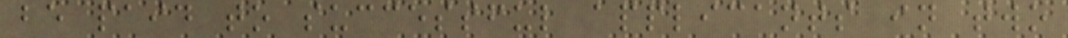be paid to successful applicants in two
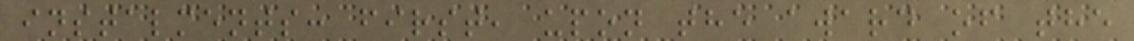instalments: first, upon the award of the
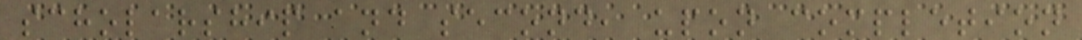scholarship and second, upon completion
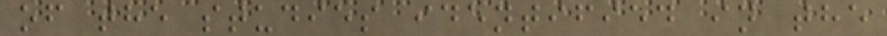of the studies identified in the
